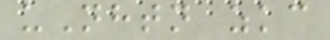uNhtn zkc
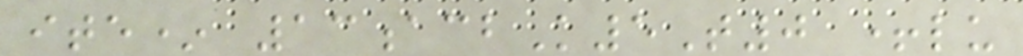ite* 13acbK5T0 +lu
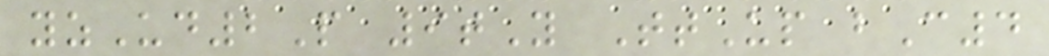yzUd2P 9tY TtUp bC4
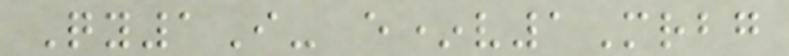Qy1I- e*v1Mrbg
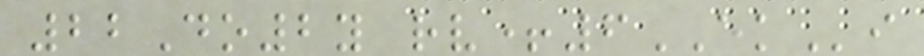22Do2y rv+6EKi
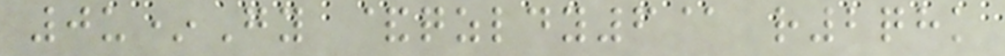0u*Gy &qzldy6@ r2qhk
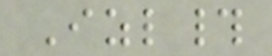Izl#
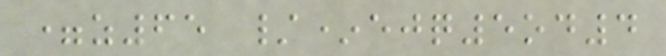=z65 /*ejq5od4
